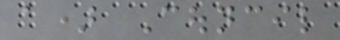a) Council
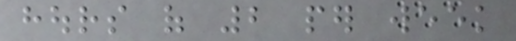hours of 2 per week
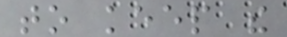to keep the
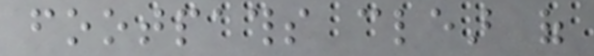footpaths clear of
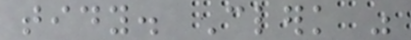tidy. Clerk was
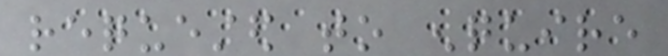requested to enquire
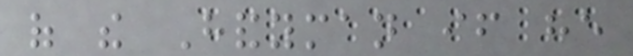of the Handyman if he
